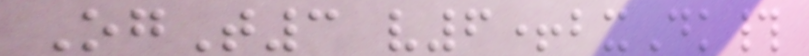OgT3 v6+bxDk#
